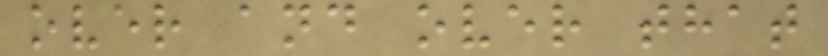over and over that
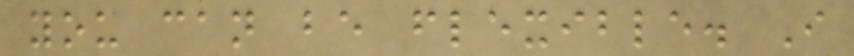you can be flexible. I
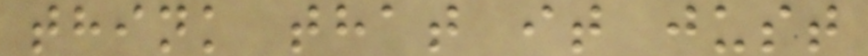think that it just
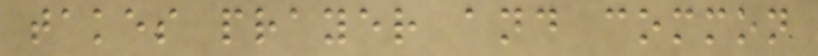takes prayer and common
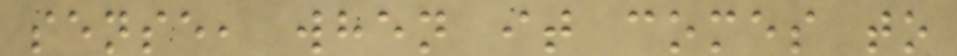sense, when it comes to
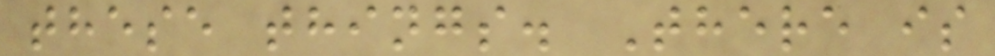these things. There is
